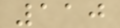110
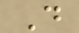D
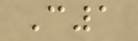C1
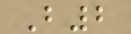B2
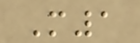M1
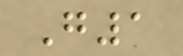G1
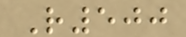R500
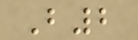B2
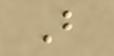B
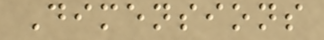Dimensions
